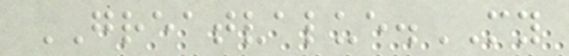GREATVALUE.MY
